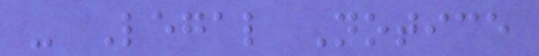- Legal Notice
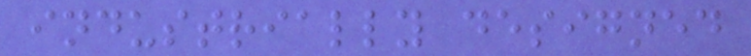industrially designed
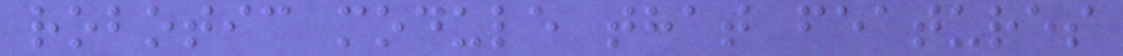robotic module that features
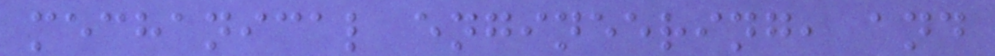mechanical engineering, and
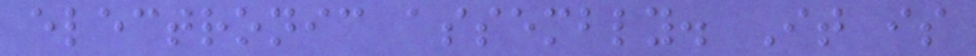electronic assembly. It is
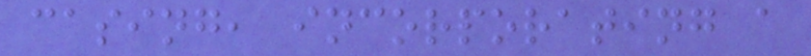casing, incorporating a
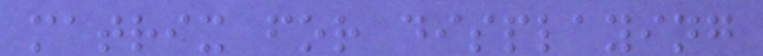matrix for displaying
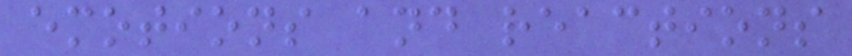emotions and reactions
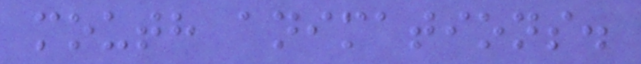mouth animations.
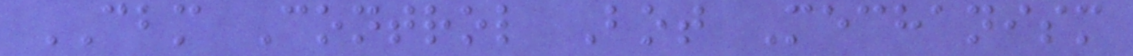CBM Control Bot Mechanism
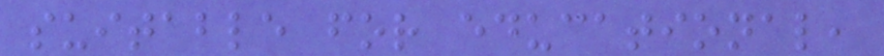suitable for educational,
